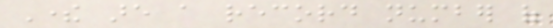There are a record number of
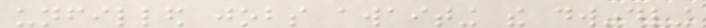unfilled jobs awaiting the dwindling
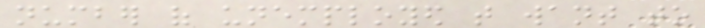number of unemployed that want to
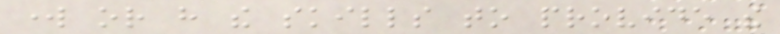work or have the skills to provide the
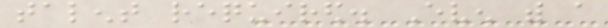talent required. Even with a
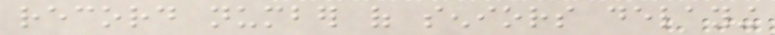record number of seniors delaying
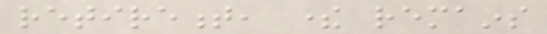retirement, there remains
